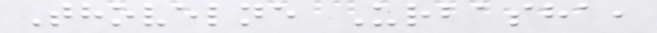Thovelne Urbasha,
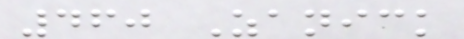460 Zanick
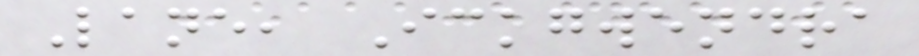Lane, Ickgwendra
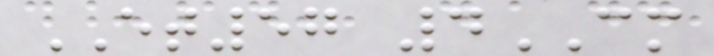ET57 4CM
